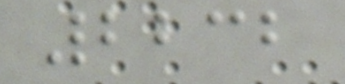2232
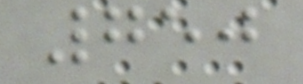750
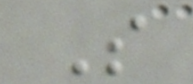S
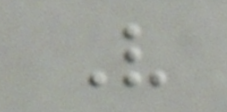V
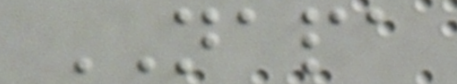NAPA
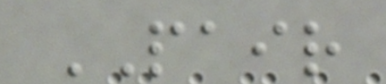PAIR
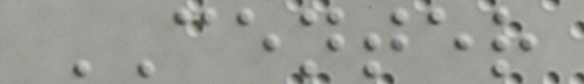CENTER
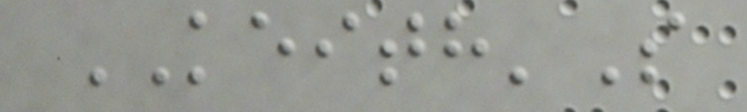KEITH'S
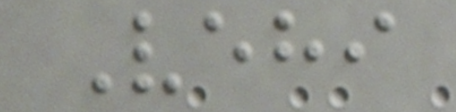Vehi
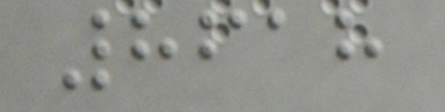8618
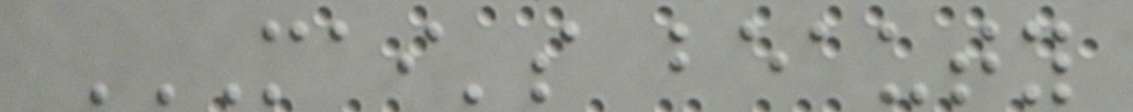MAI'S BEAUTY
